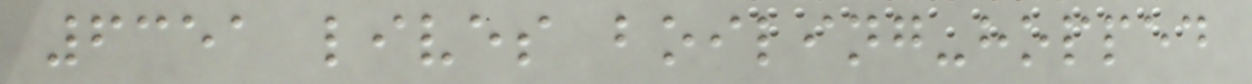6351 lives boiling-hopped
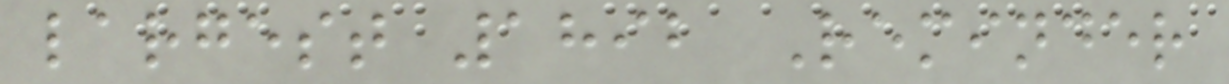largest 1892 Reminder
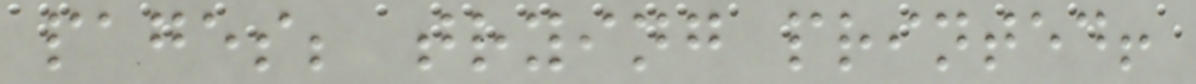pages; trying printed!
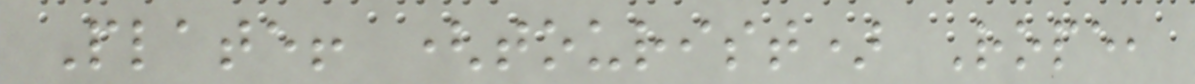Plate! (tourist) Rope,
